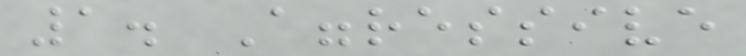1. Aggressive
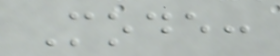Mode:
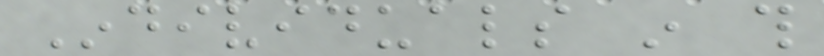Individuals in this
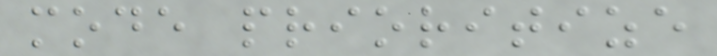mode prioritize
